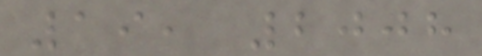19, 2008
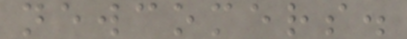newcomers.
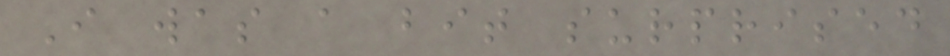I was a bit surprised
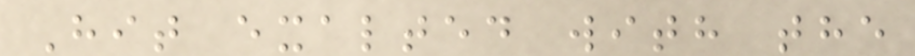Hit exalted with the
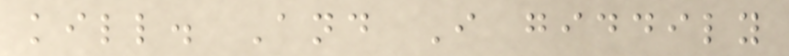kill. And I giddily
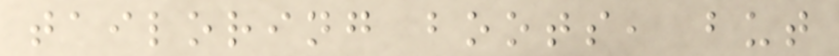tailoring boots, but
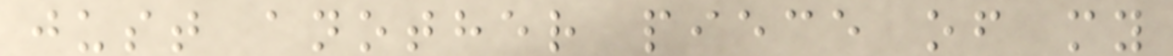just another piece of my
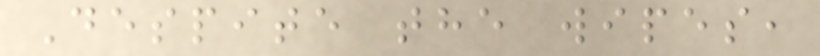Despite the wipes,
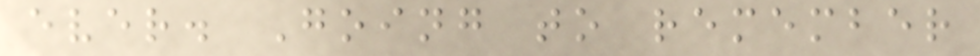ever. Going to remember
